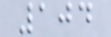104
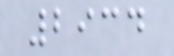2934
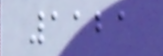1121
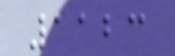1123
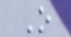O
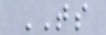TS
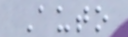Auto
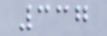337
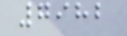7982
